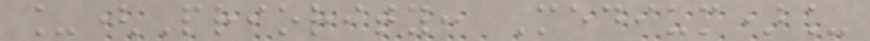_(Priority: Medium)_
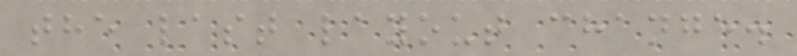the last layout change.
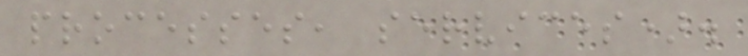processes, services).
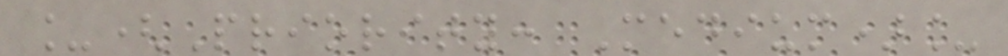_(Priority: Medium)_
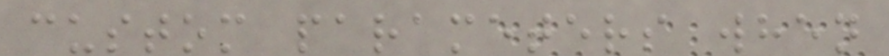custom parameters when
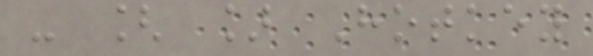- [ ] Hotkey
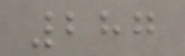287
